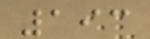193
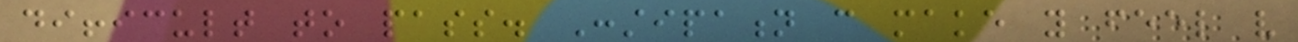difficult to pass. Constipation can make you feel very
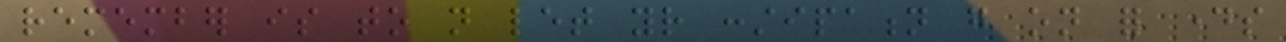remember is to not let your constipation go on for days
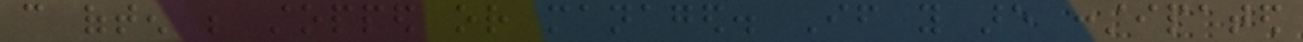can often be stopped or managed. If you are constipated
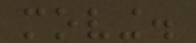moving.
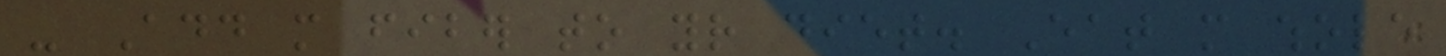- Add more fiber to your diet. Eat more whole
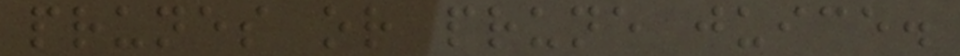prunes or prune juice.
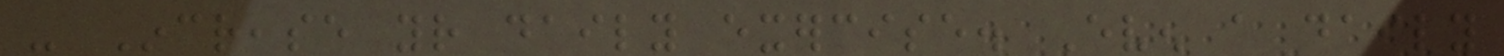- Increase your daily exercise. Even a daily
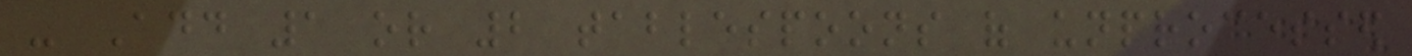- Add 1 or 2 tablespoons of unprocessed
